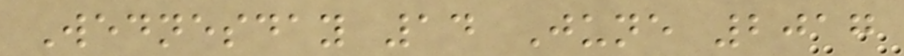Wednesday 14 June 2017
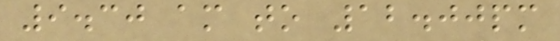9.30 am to 12.00pm
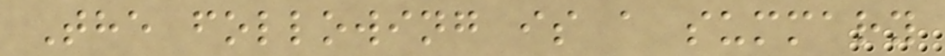The following is a summary
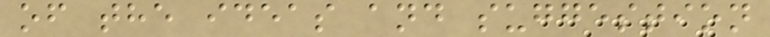of the ideas and suggestion
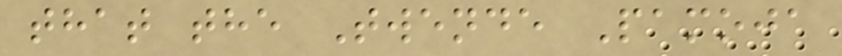that the Twende Pamoja
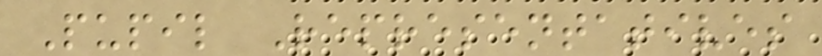Pupil Representatives
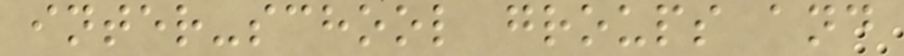inter-school groups and
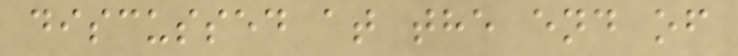discussed at the end of
